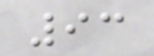93
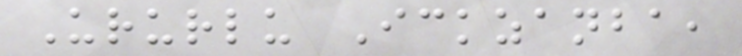Ururlu Ickzanba,
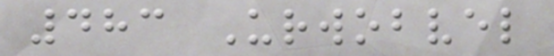483 Urwobvel
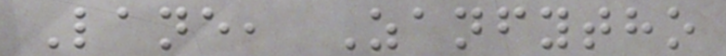Lane, Zanfytho
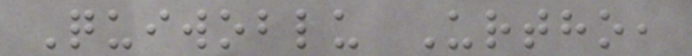Quiwoblu Urtho,
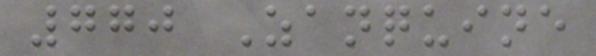770 Zanquine
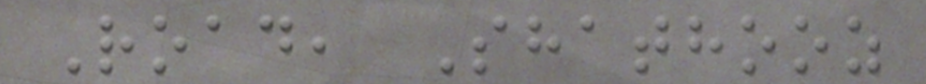Road, Shathooz
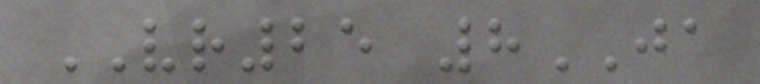VR25 8JA
